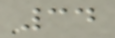34
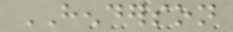HENDERSON
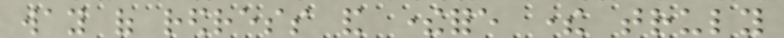way of redress and therefore there truly
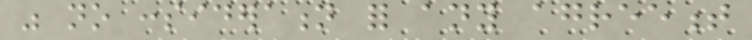was no consideration for any agreement
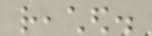reached.
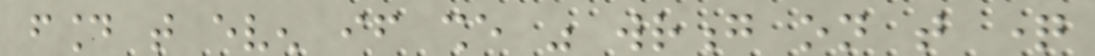found that even if she was wrong on that question
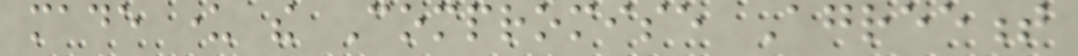made under the Compromise Agreement
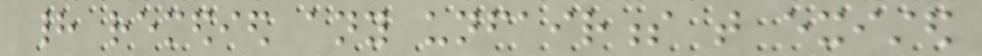had remedied any unfairness that existed
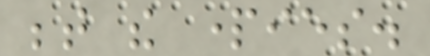between the parties.
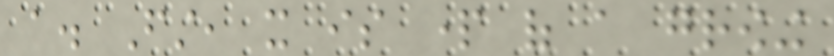a. First, it is part of a growing
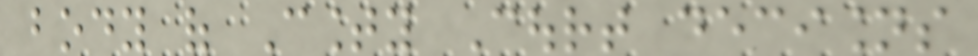body of County Court decisions
